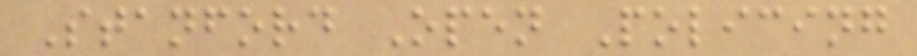Stanford Open Policing
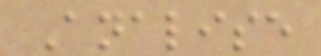Analise
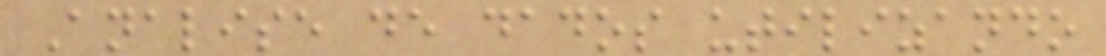Analise de dados utilizando
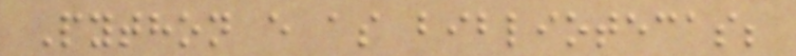Python e as bibliotecas;
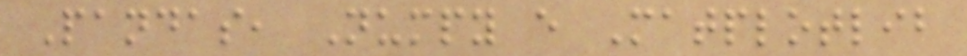Pandas, Numpy e Matplotlib
